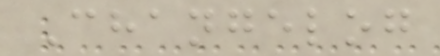Changelog
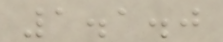1.1.0
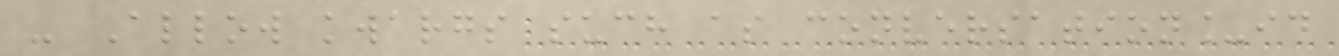- Allow kwargs such as conversation_id
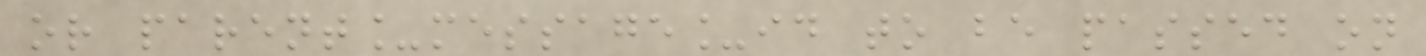or parent_message_id to be passed on
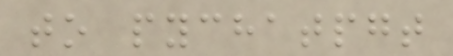to pychatpgt
